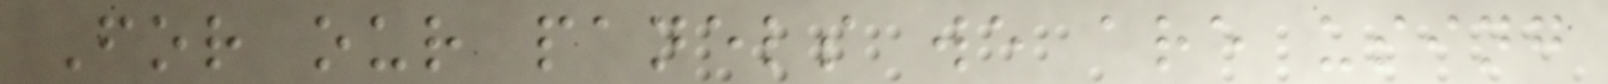For our panels we are using
